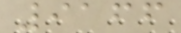9166
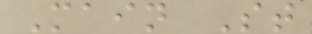Main St
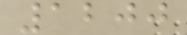1200
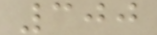300
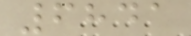6841
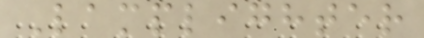Lamplighter
